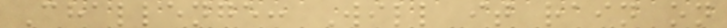Challenge: Will it rain on
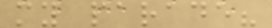my parade?
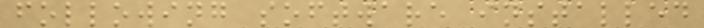following software installed
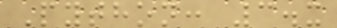Python: 3.x
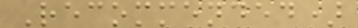Recommended)
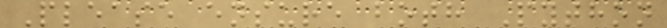Please ensure both Python
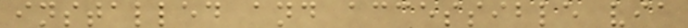installed and accessible via
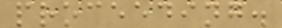proceeding.
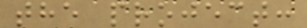the project:
